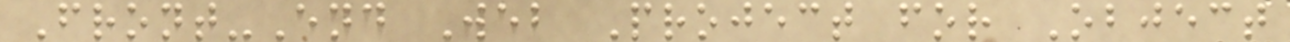Front-End Web Project for Object
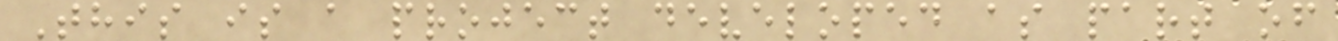This is a project developed as part of
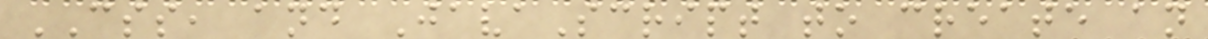CSS, and JavaScript to create an
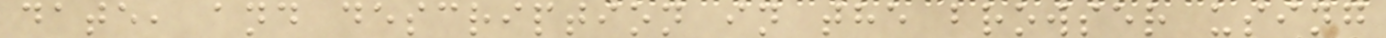date, and description in the browser using
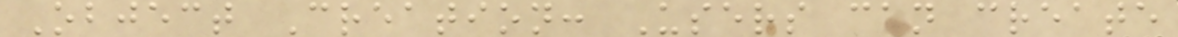Object Creation: Users can create
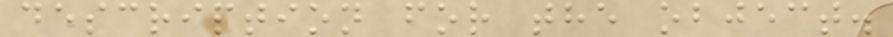description for the object.
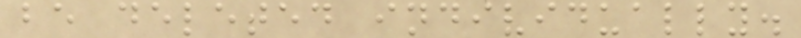be deleted individually.
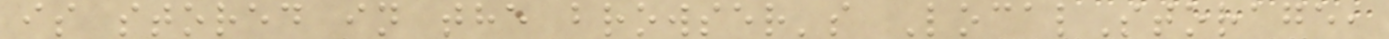is stored in the browser's LocalStorage,
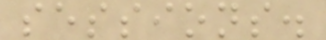sessions.
